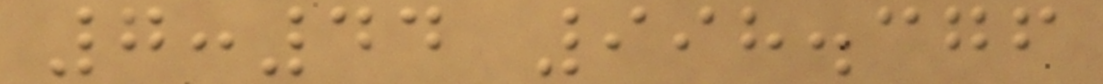7:44 998.376
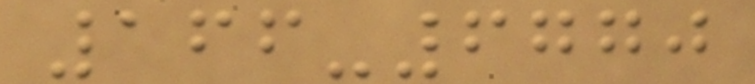166-6770
